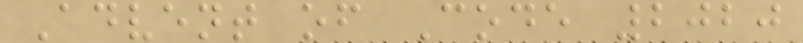Advent of Code 2020
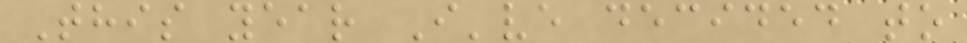This year I've decided to
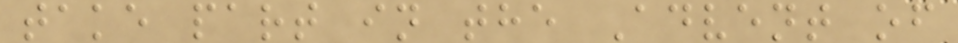take part in the Advent of
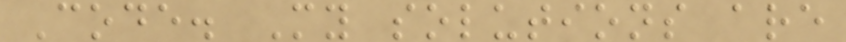Code. My solutions are
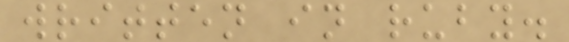written in ruby.
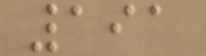191
